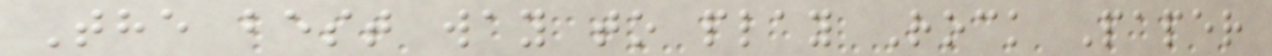The best way to play Rock Paper
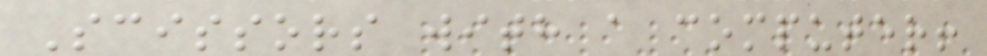Scissors with a computer!
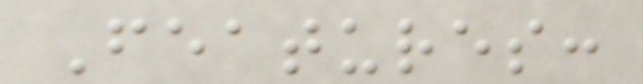Features:
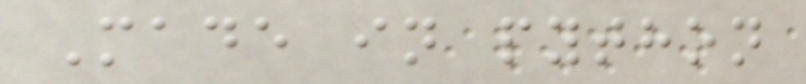Made in python
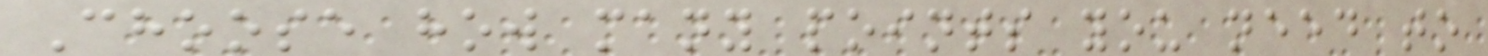Choose how many points you need to
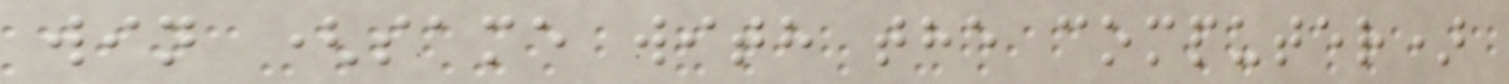win (same with the computer)
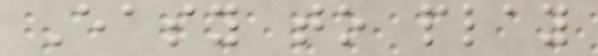Easy to play
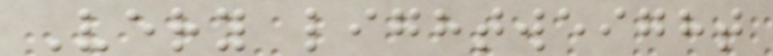Very lightweight
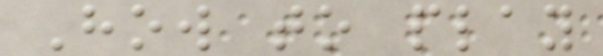How to play
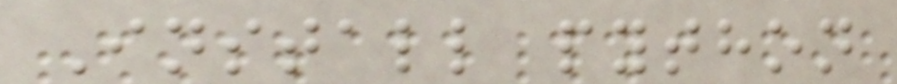Install python
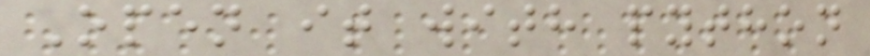Open it with python
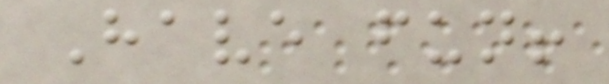Have fun!
